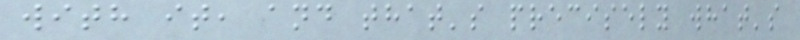with it, and that's precisely what's
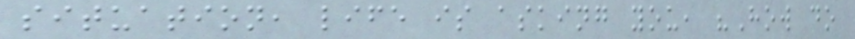situation, life is asking you, "How do
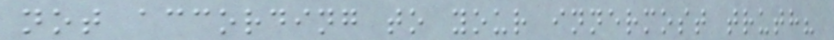not according to your innermost truth?
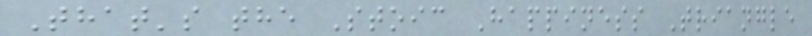That's the Stoic Happiness Triangle
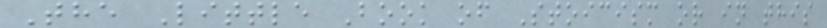The Little Book of Stoicism or in this
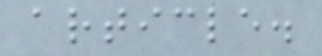article.
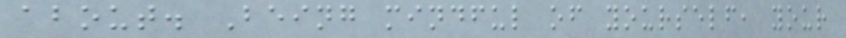about. Being mindful of yourself, your
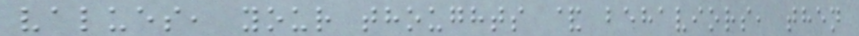values, your thoughts & behaviors, then
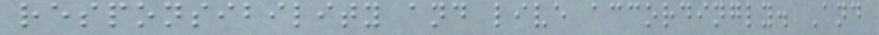responsibility and live accordingly. And
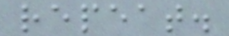repeat.
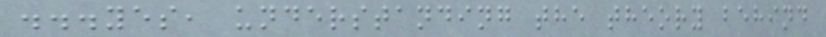...yes, understanding the theory behind
